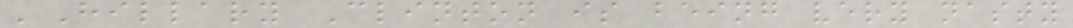'Hillary Clinton is being very nasty
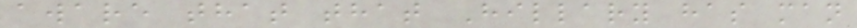aware that that Hillary has man
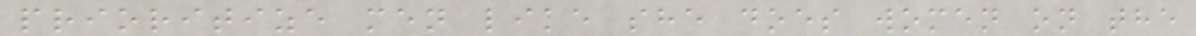prioritize men like she does women on the
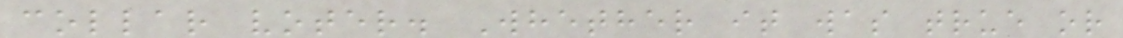collar voter. Whether it was true or
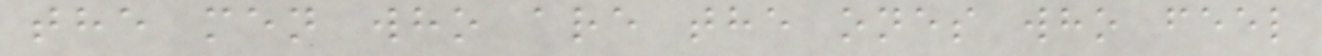the men who are the ones who feel
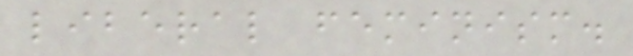liberal feminism.
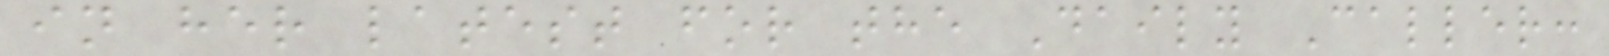in her latest for the Daily Caller:
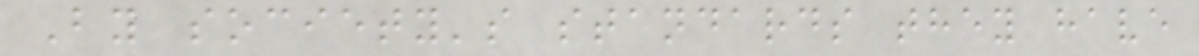By society's standards they have
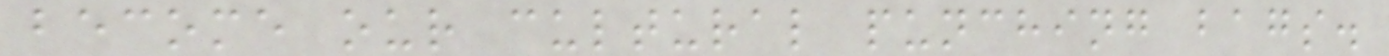become our cultural punching bags.
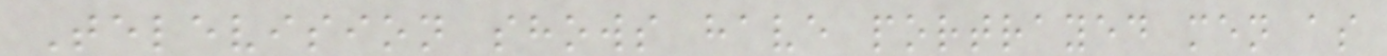Television shows have portrayed men as
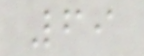69
